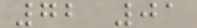72 01
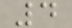4
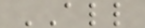ALL
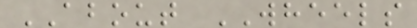ABOUT WHEELS
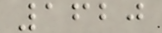1620
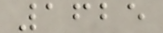1625
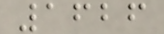1626
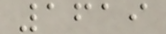1619
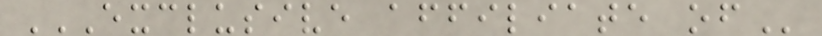EXCLUSIVE AFFILIATE OF
